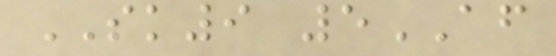SK9 5AF
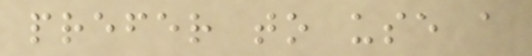prefer to use a
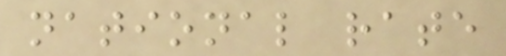national rate
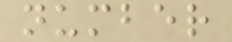number
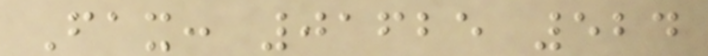Fax: 01625 524
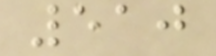510
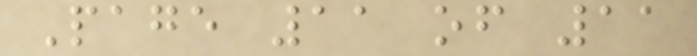Page 11 of 11
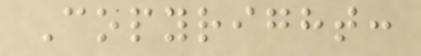Copyright:
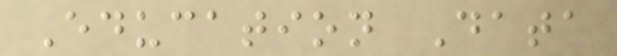Education Data
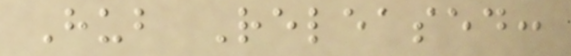Hub Released:
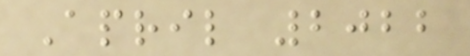April 2022
